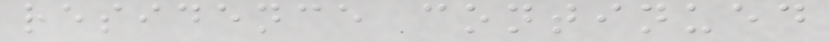residence continued
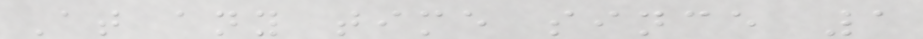At any time since 1
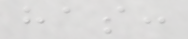has:
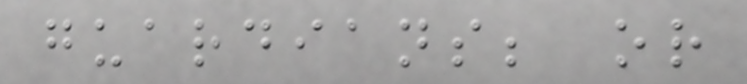guardians; or
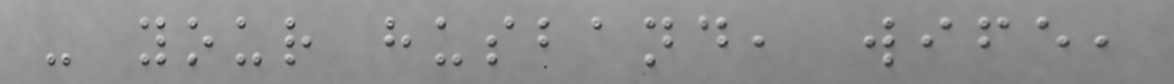- your husband, wife,
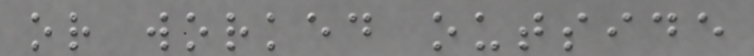or worked outside
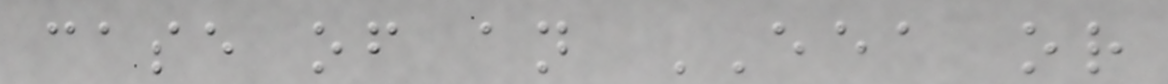case of an EEA or
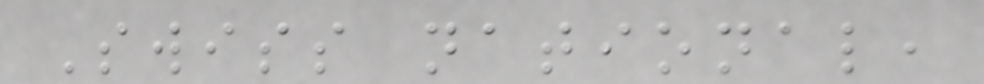Swiss national,
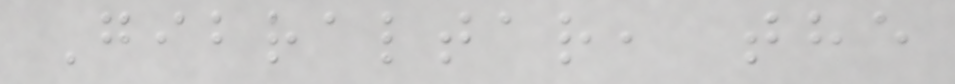Gibraltar, the
